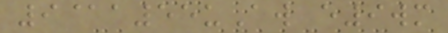9@a55uAw e9wm
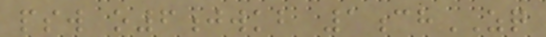psw o6jwkb 1chZQ
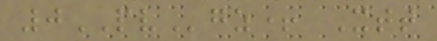0PVgz+ Xtt
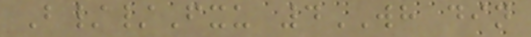B//Fxu 4WH din
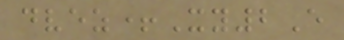dvez+Xy2E
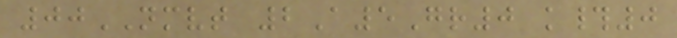00NMVT 2A5Gr0 k#0
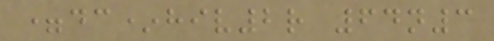=dc*hiv2r 64n3
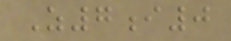Z7i0
